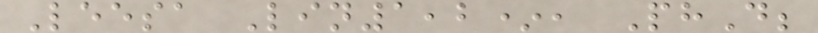Leesa Lin1,2*, PhD;
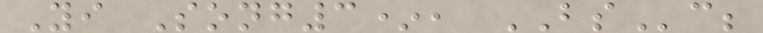Yi Song3*, BSc;
